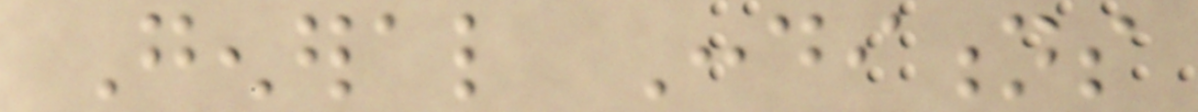General Conditions
